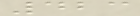423
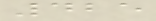425
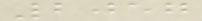2057
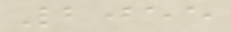2055
